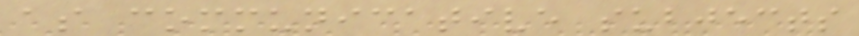as communicative subjects
